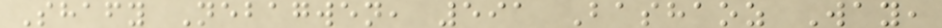Shafy Nebagwen, 591 Bashaoz Way,
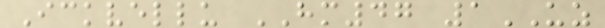Ickvellu HM47 1UZ
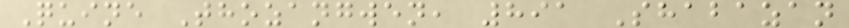Quine Thozangwen, 891 Shabazan
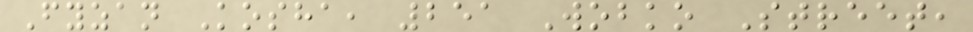Fyzan Kosha, 251 Wobko Street,
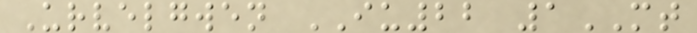Urvelgwen IU22 1MT
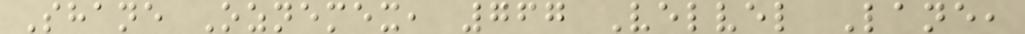Shane Oznemex, 767 Velvel Lane,
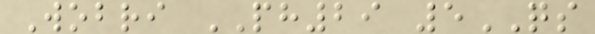Wobri PH29 5QS
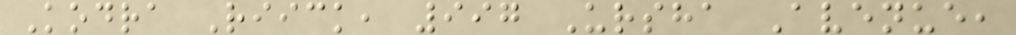Kodra Riick, 997 Ursha Avenue,
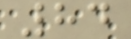84
